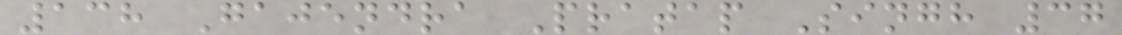138 Gajendra Pratap Singh 37
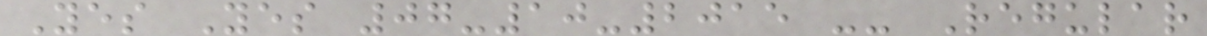Yes Yes 07-10-2015 -- Regular
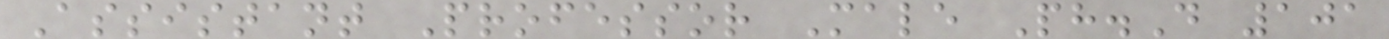Assistant Professor Male Ph.D 101
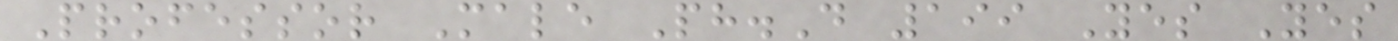Professor Male Ph.D 199 Yes Yes
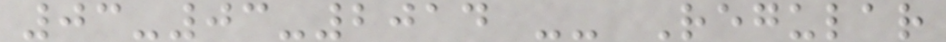03-03-2014 -- Regular
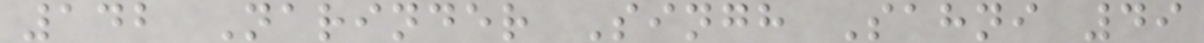142 Narinder Singh Sahni 49
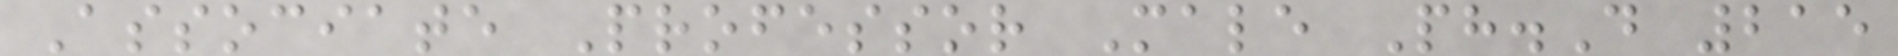Associate Professor Male Ph.D 215
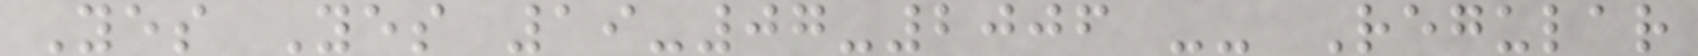Yes Yes 19-07-2006 -- Regular
